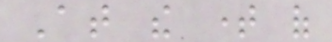At the time of
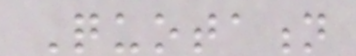Quotation
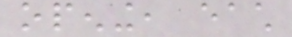opening, each
